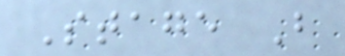Stage B
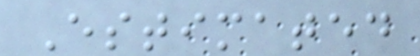Estimated
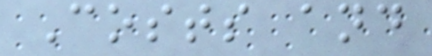Costs and
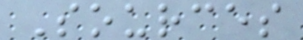Sources
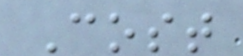Cost
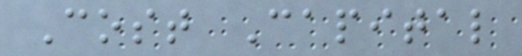Cost Capital
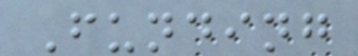Funding
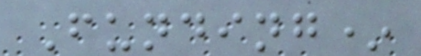Funding*
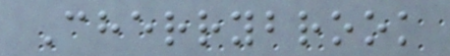Cherrybrook
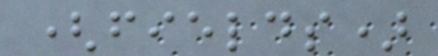(fields)
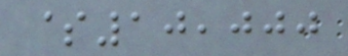$10,000
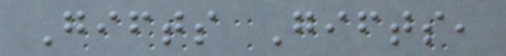Gifts Gifts,
